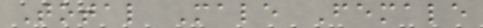Total Male Female
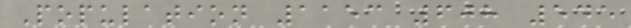Population 1153 608 545
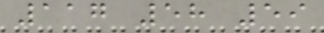117 58 59
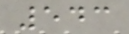543
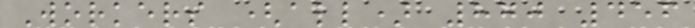Workers (all) 870 456
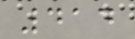414
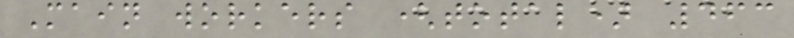Main workers (total) 463
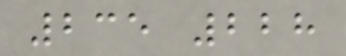235 228
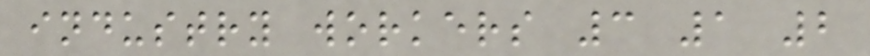industry workers 3 1 2
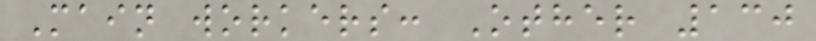Main workers: Other 130
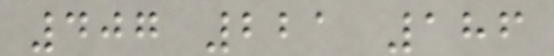407 221 186
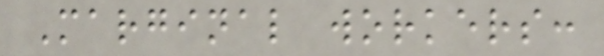Marginal workers:
